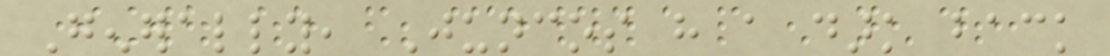Generally, Juncos have a dark back
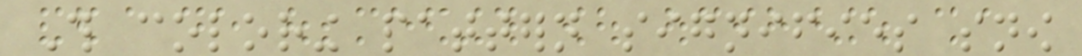This coloring pattern signifies snow
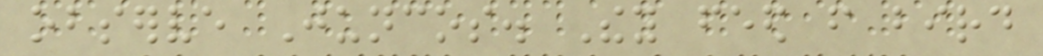observe Juncos. They feed from bird
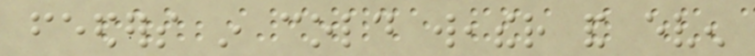feeders in cold weather and even
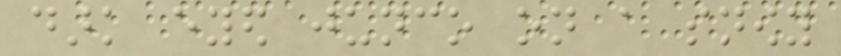dark eyed junco on a snowy
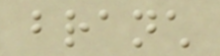branch
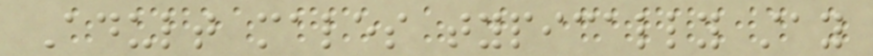Adult males typically stay
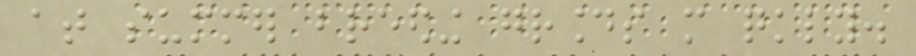at summer breeding grounds more quickly.
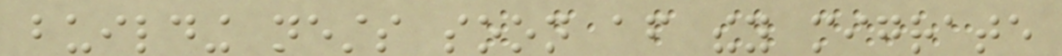building nests soon after they migrate
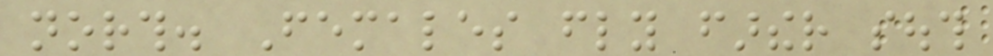north. Females fly farther south
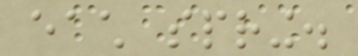each spring.
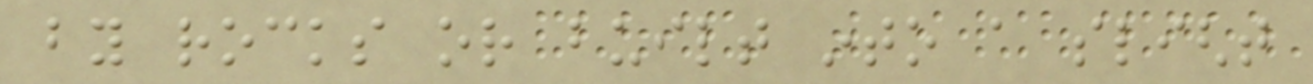by rocks or built into a slight
